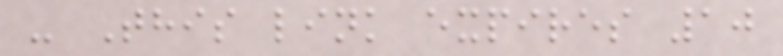- This link expires 10
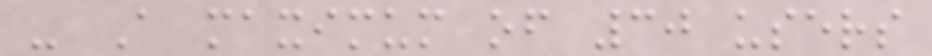- A maximum of 30 users
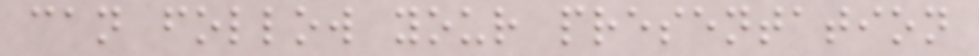can follow your presentation
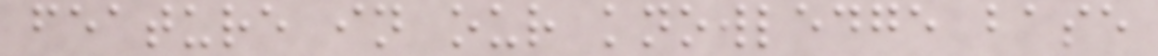feature in our knowledge base
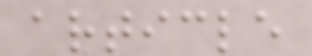article
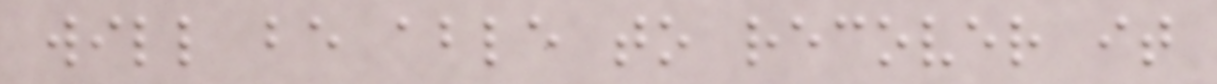will be able to recover it
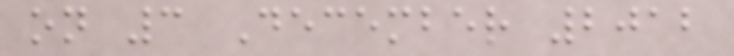on 3 December 2012
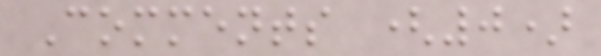Comments (0)
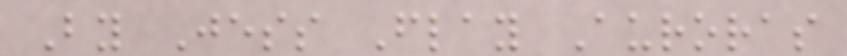By Jess Flay Auroras
